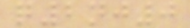q2nj0
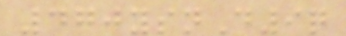470ysnD9q
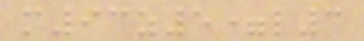m93z5=l3
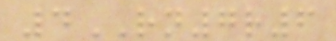4RN7r6
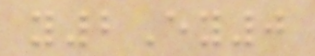y2Ey0
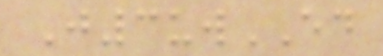J3uwED
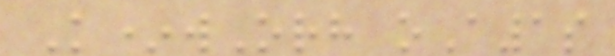K*wOrh oA1s
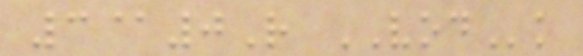3@0R VODk
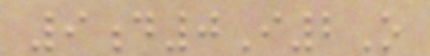9d0I2O
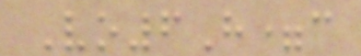Vo6H=c
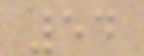54
